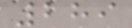289
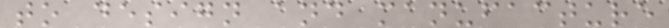to design and manufacture
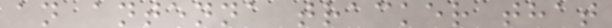an antenna tracker that
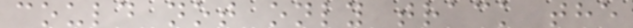could not only track the
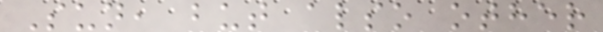Sun, but also other
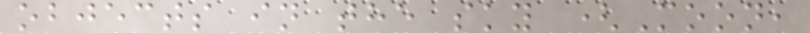objects in the sky (Moon,
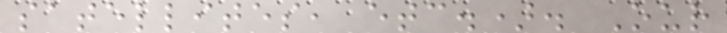satellites, etc.). Our
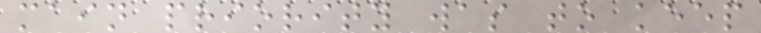main priority was to keep
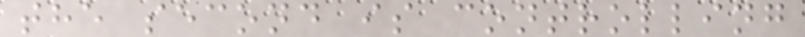the second is controlling
